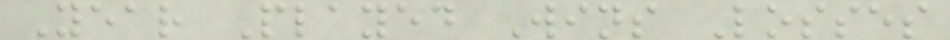Year Played Wins Losses
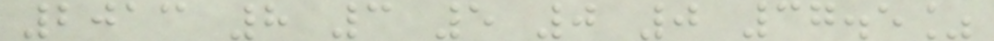2013 8 3 5 0 0 37.5%
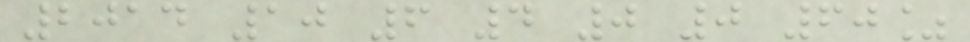2014 10 6 4 0 0 60%
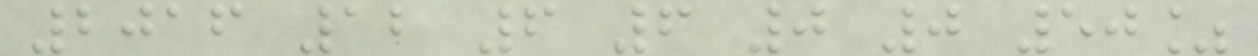2016 12 6 6 0 0 50%
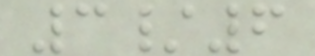3/6
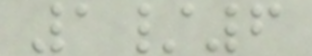1/6
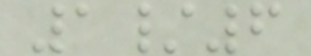1/6
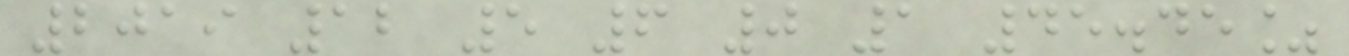2019 12 5 6 0 1 45.45%
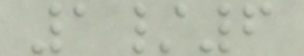1/6
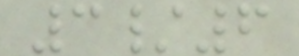3/6
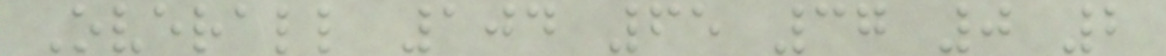Overall 104 65 37 0 2
